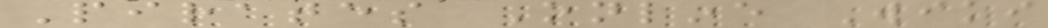Pirates Online Wiki
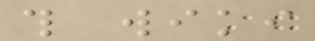this wiki
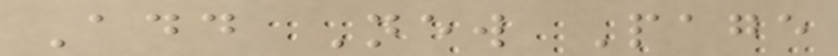Add New Page
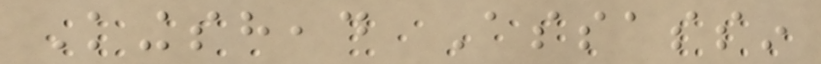Kingshead Assassin
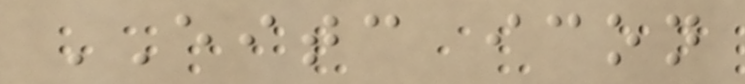EITC icon
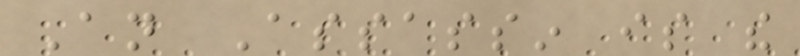An Assassin is the
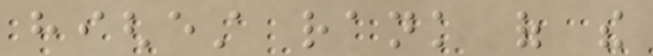highest rank of the
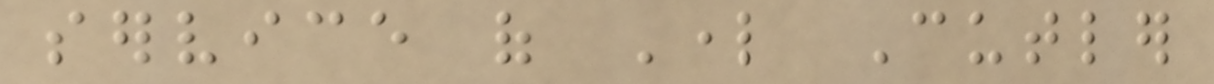service of Lord Cutler
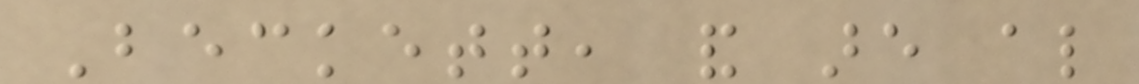Beckett, and are also
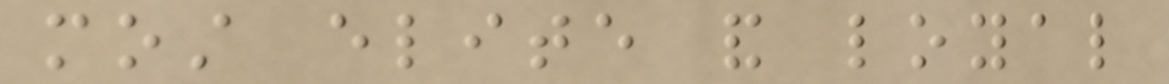most elite and loyal
